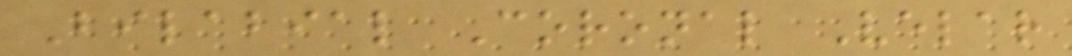Bilabial Coronal Velar
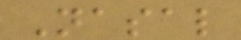Nasal
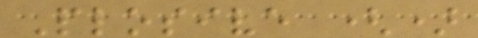Plosive ()
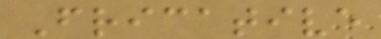Fricative
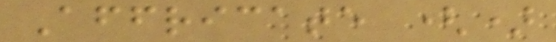Affricate ()
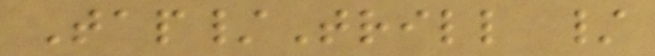Tap/Trill /
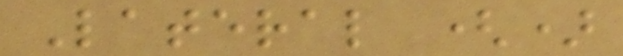Lateral ()
